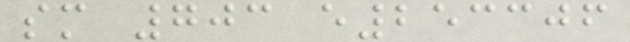sm 703 e253306
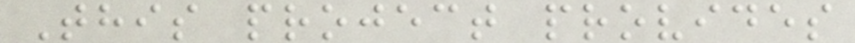This project provides
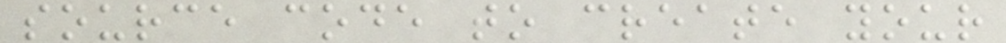source code to create your
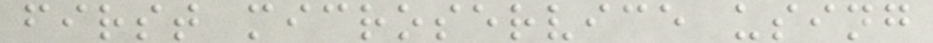first microservice using
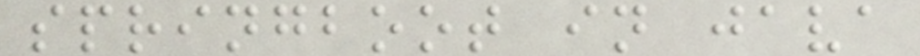springboot in java
